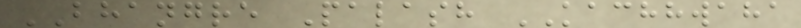BHANGRE Palash KACHHWAHA
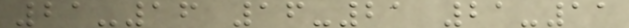21-16 16-21 21-11
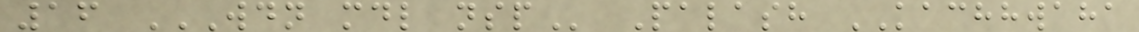16 WDN MDL NSP Palash KACHHWAHA
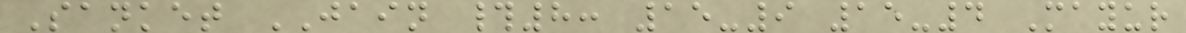Sanket JAIN #8: 15-9 15-4 Mayur
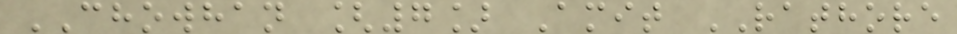CHOWHAN [7] Amit RATHORE
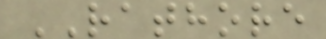RATHORE
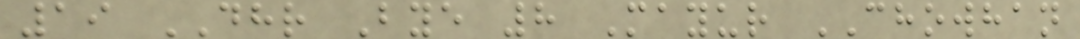19 DHR Bye 8 Mayur CHOWHAN
